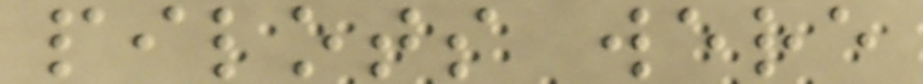pilots were
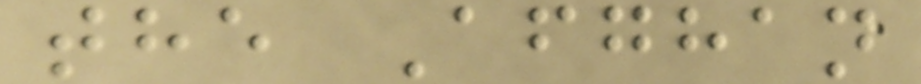the Afghan
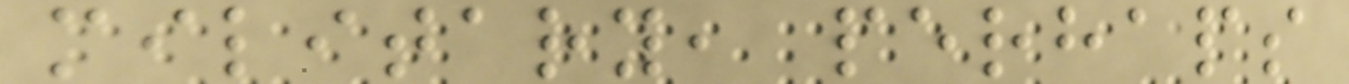military, perhaps
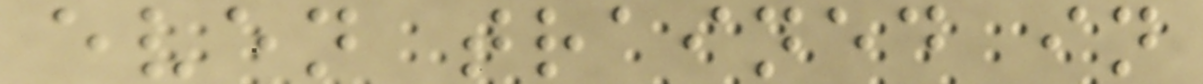even trained in
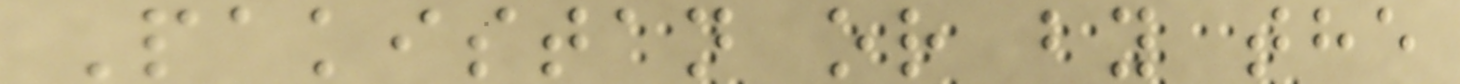Pakistan or by the
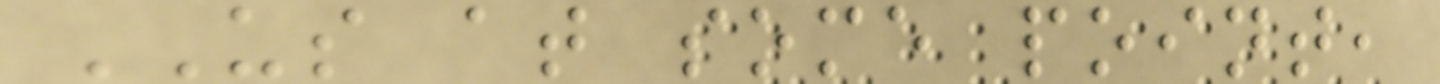US at some point,
